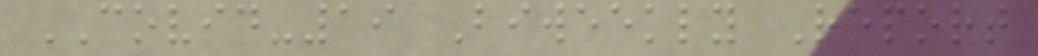COVID-19 Biweekly Report
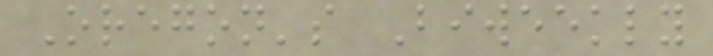Oregon's Biweekly
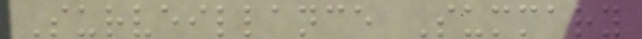Surveillance Summary
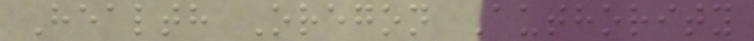Health Oregon Authority
